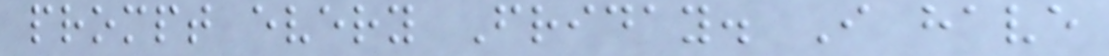prompt every Friday. I have
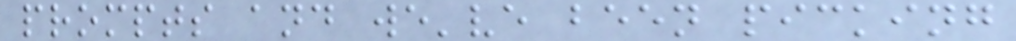prompts and we've been picking
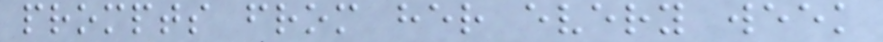prompts from her every week
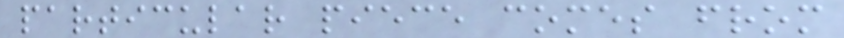particular piece comes from
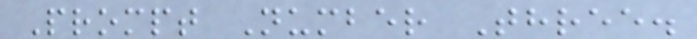Prompt Number Three.
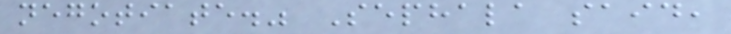negotiate." Sephala said,
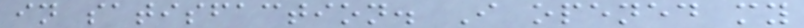in satisfaction. I opened my
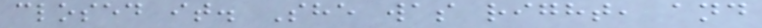closed it. She was right, and
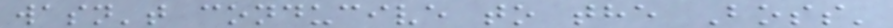wasn't conducive to the Boss'
